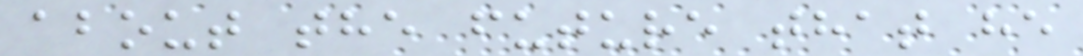about the future that he
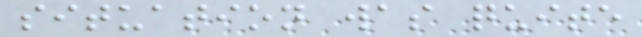situation was quite
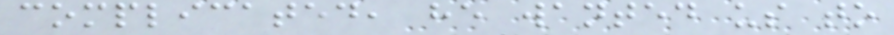complicated, he wanted us to
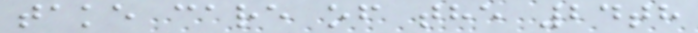take care of the 24th
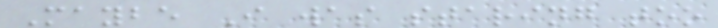Maybe I was staring too
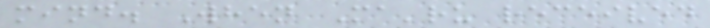mind. When Ma'ru received
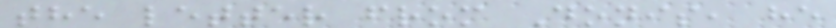the letter from Donis, he
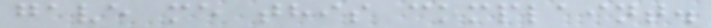gave me this complaint.
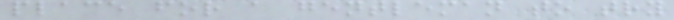place for a gentleman to try
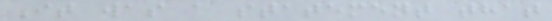It was a statement that
